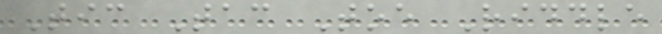Tic Tac Toe Riddle
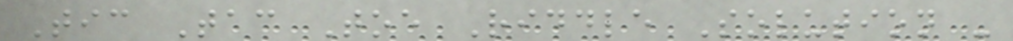Tic Tac Toe Riddle Solution -
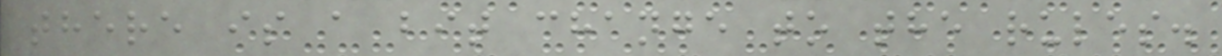there is a bit change to the rules.
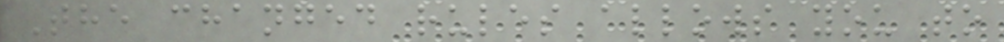The changed rules allows you to
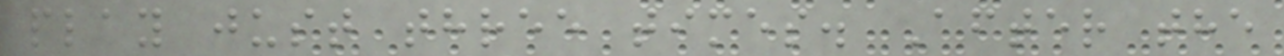play just three times. After the
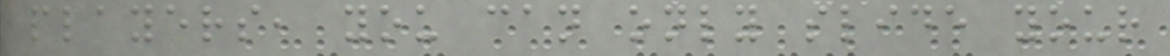players, you can only slide your
